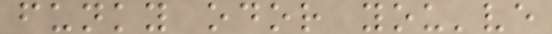funky odor you've
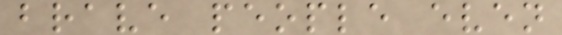brave people even
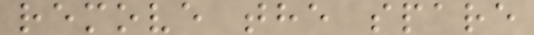remove the spare
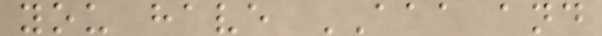you have AAA and
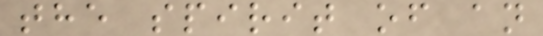the spirit of an
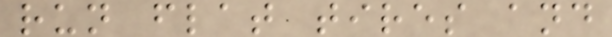run flat tires and
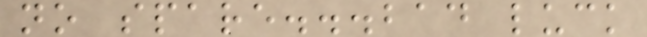no spare...bad luck
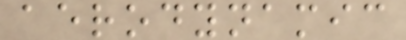aerodynamic
